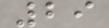29
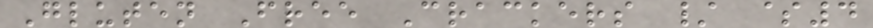Gluten Free Crackers / $4
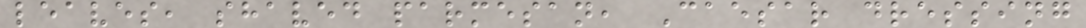leaves, shaved parmesan, Caesar dressing
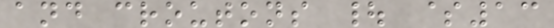and croutons | $13
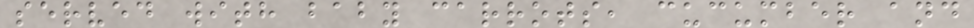served with baby carrots, cucumber and
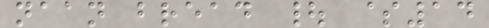naan bread | $14
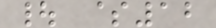| $12
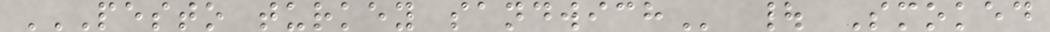PESTO TURKEY SANDWICH | Smoked
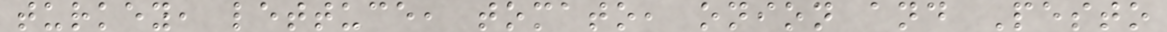turkey, lettuce, tomato, onion and Pesto
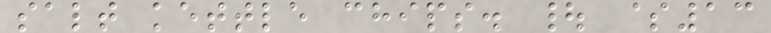salt kettle chips. | $13
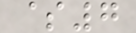$7
